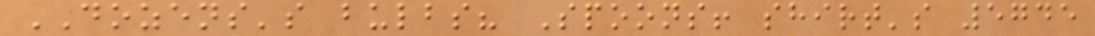DOZENS's bulbs? Spoons! shirt's 5745
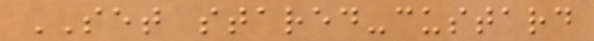SET stared-custard
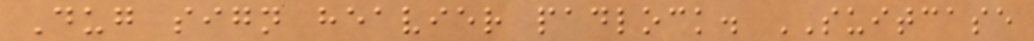Dug sign heavier padlock. SUITCASE
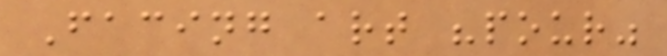Facing art "pour"
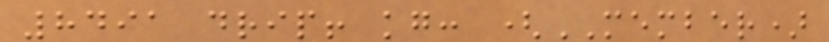8491 drip! kg: (MEMBER)
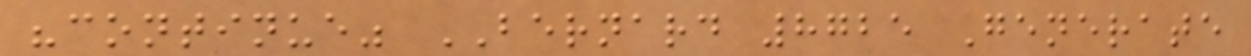"continue" BERNARD 8725 Generate
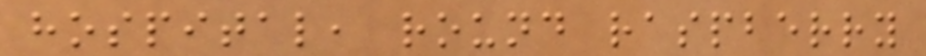hospital, round raspberry
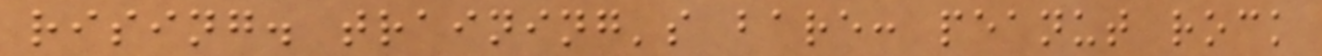rising. training's bare: peanut rock
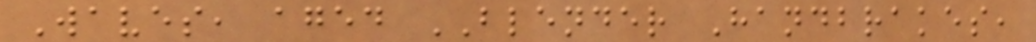Waves, aged BLENDER Handbrakes,
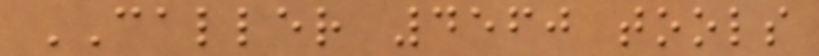CALLER 4560 tools
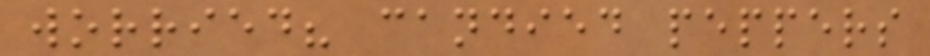worried? candied peppers
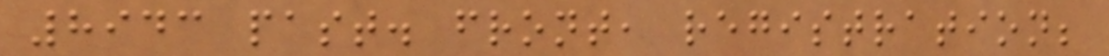8943 past. front, registration;
